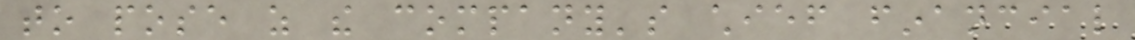to pose as the company's chief financial
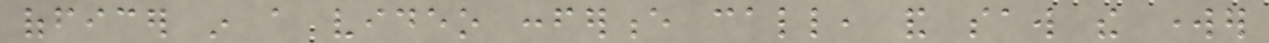officer in a video conference call, and saw the worker
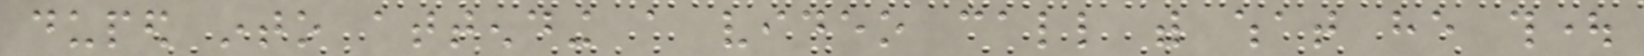duped into attending a video call with what he thought
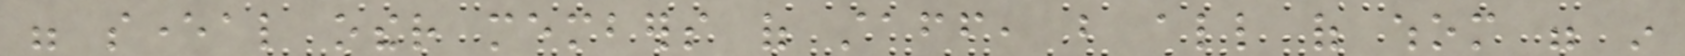were several other members of staff, but all of whom were in
